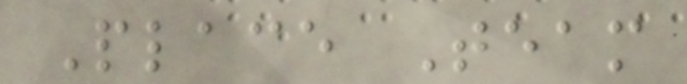Place Team
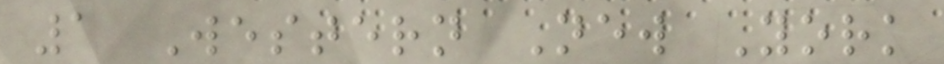1 Western New York
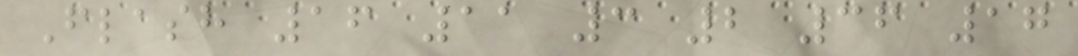Flash 16 11 3 2 36 17
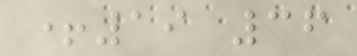+19 36
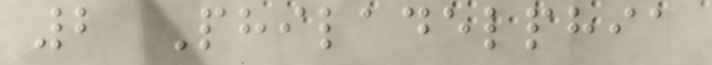2 Philadelphia
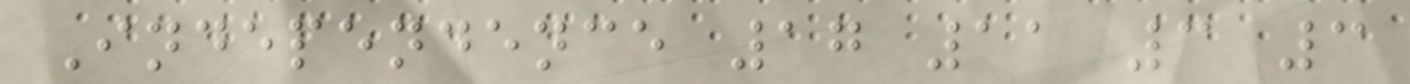Independence 17 11 3 3
